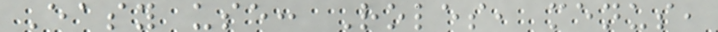Easy use: Roles, menus,
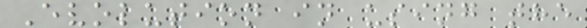Evolution in using the
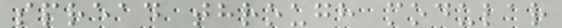spread through modular
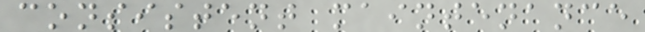consistent maintenance
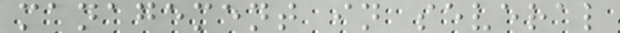management in several
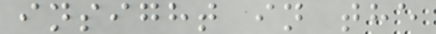insight in the
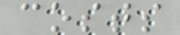costs
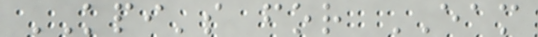KPI's for EAM
